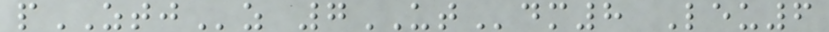pZTJz 7UTdm8 Leu6
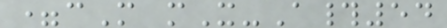=cM mX-A#54
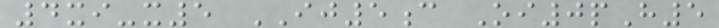4xi-x5 IJ5c Oi0pH5
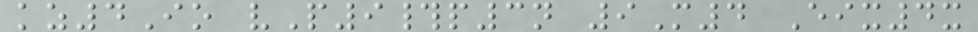kz4Io vP9#p3n 9M4 Eix4x
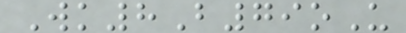Wk8B79oU
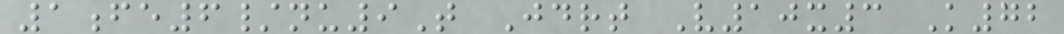1fe6/nu9T Jdrt V10x3 K72
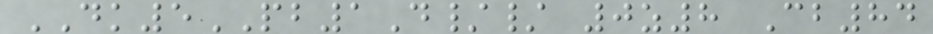DK5PB1D// 0z8 Cb84
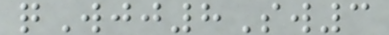qWjj8Sw3
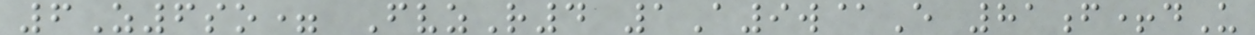6Z6so= FvzR4 1A9w@E 81f+dU
